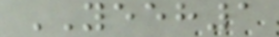YEEH1
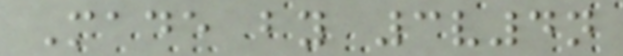Made by 3v4n
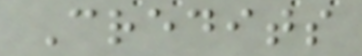Credits
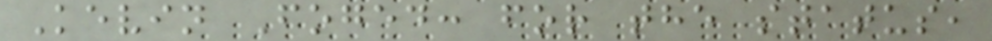Kevin Foged: for the status,
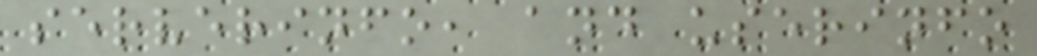serverinfo, and userinfo
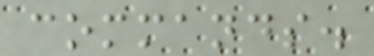commands.
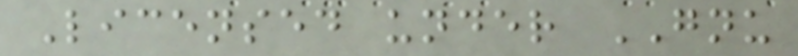Licensed under GNU
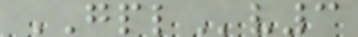GPLv3
